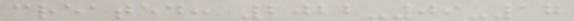created: 2022-09-17
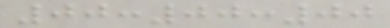00:00:00
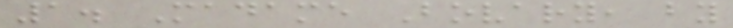1. Madame Bovary, by
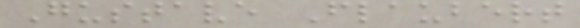Gustave Flaubert
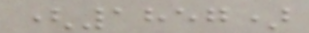(1857)
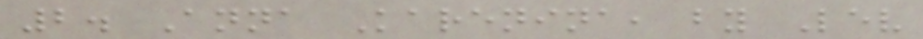2. Anna Karenina, by Lev
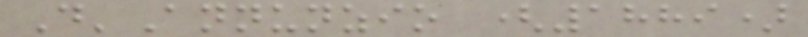D'Annunzio (1889)
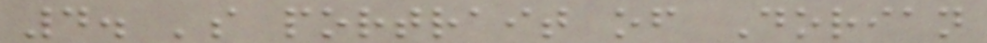4. 's portrait of Dorian
